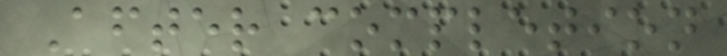After completion
